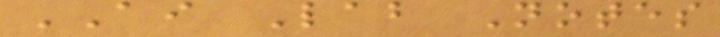AI Lab Notes
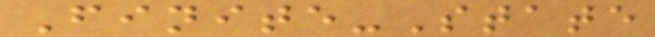Finite-State
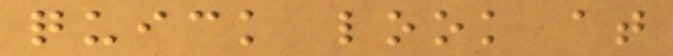quick look at
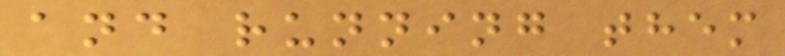and running them
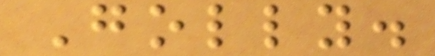Golly.
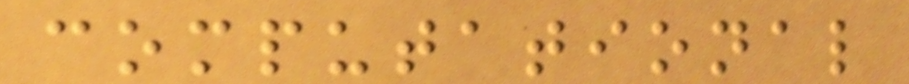computational
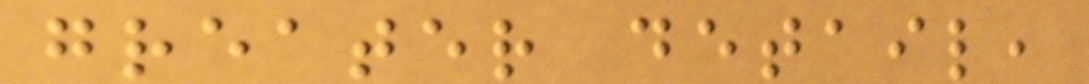greater detail,
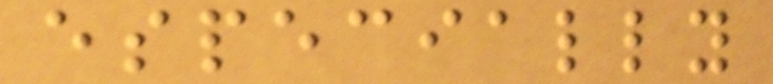especially
